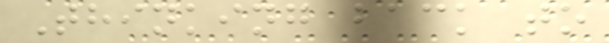Thinking back to
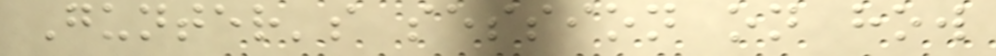Gunter's session on how
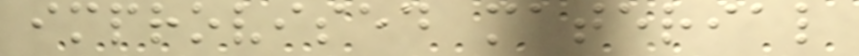improvised material
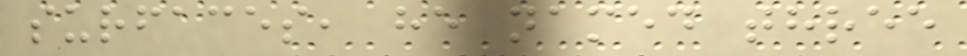surfaces, he named three
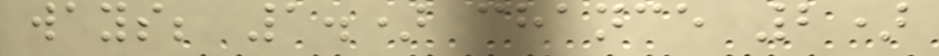ways; 1.) chance 2)
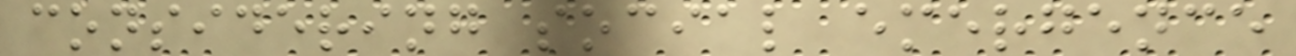considering social emergence
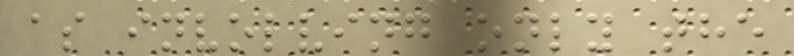as involving only the
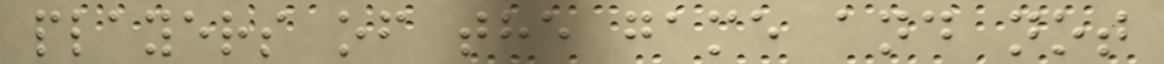players of the game and not
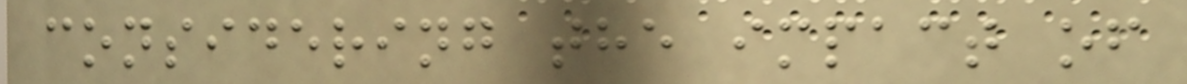considering the impact of
